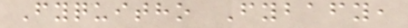Fyquitho Fybafy,
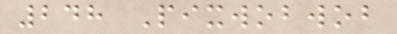248 Pixwobwob
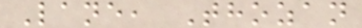Lane, Thozan
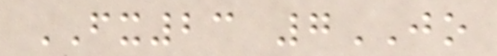FX23 7JO
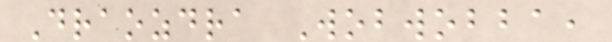Draozdra Wobwobba,
